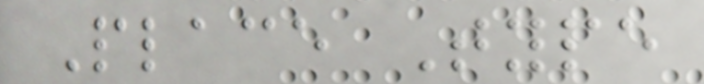Place Type
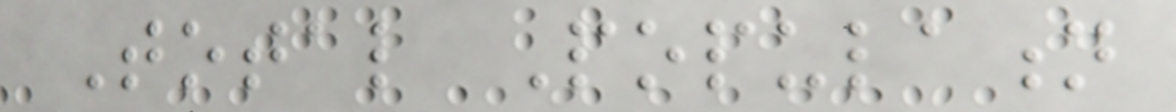Total Population
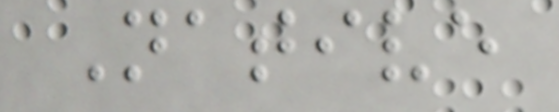Native
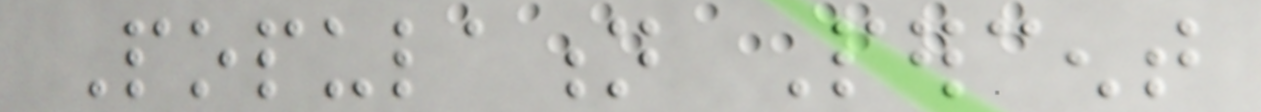Population Percent
